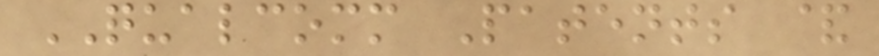QUALCOMM Patents &
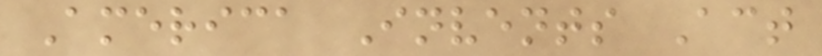America Invents Act
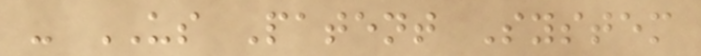- US Patent System
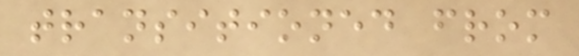transitioned from
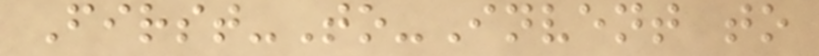First-To-Invent to
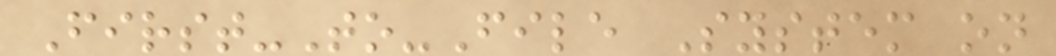First-To-File System on
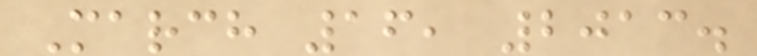March 16, 2013.
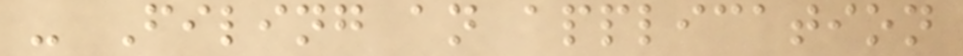- Filing an application
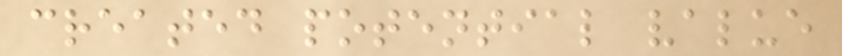created potential value
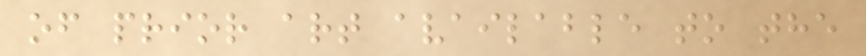of prior art available to the
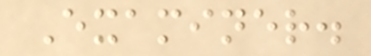Examiner.
